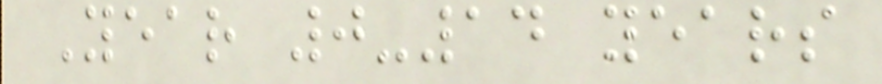Year 0-14 years
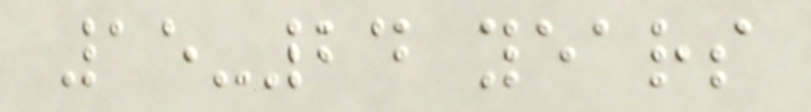15-24 years
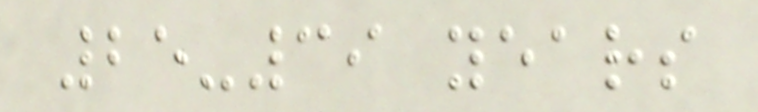25-39 years
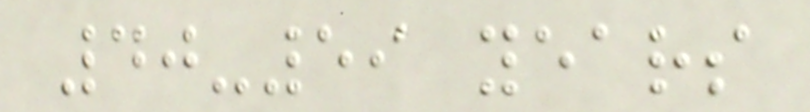40-59 years
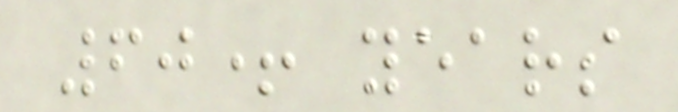60+ years
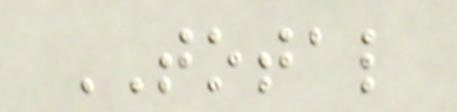TOTAL
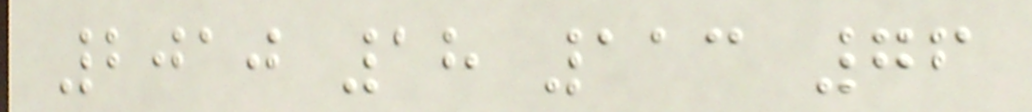2010 18 113 76
